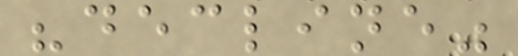"decline"
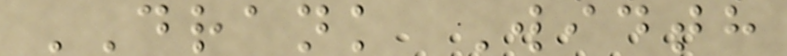DRANK Width
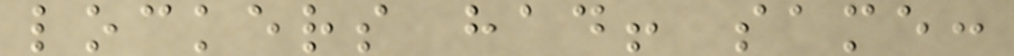lockers had! same:
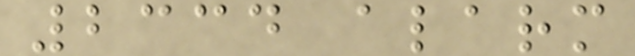2334 alarm
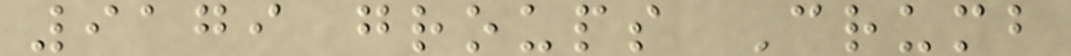9179 groups Crumb
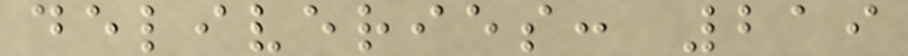deliveries: 219
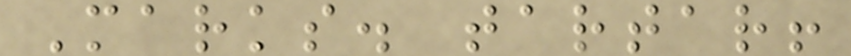Marks. tartar!
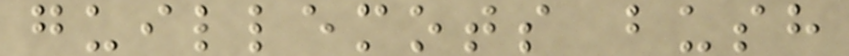guillemots bush
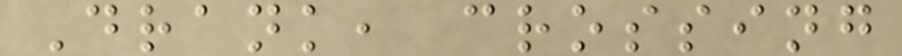Drank, crossing
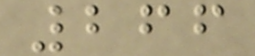266
